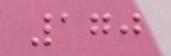170
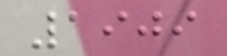1909
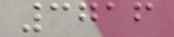3716
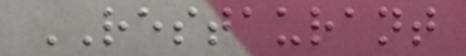RESTAURANT
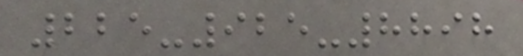225-925-8898
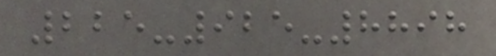225-925-8898
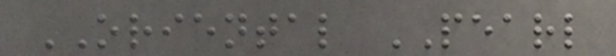ORIENTAL PEARL
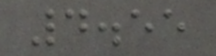4.55
